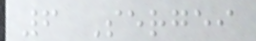6 Sergei
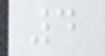4
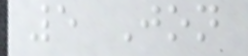5 Jon
